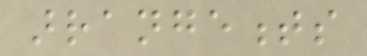arrangements
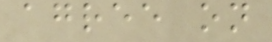agree on
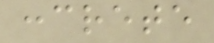concrete
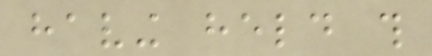having held this
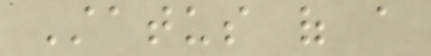Status of a
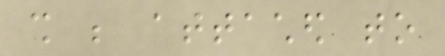shall be attached to
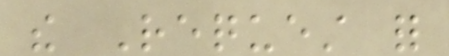the Request for
